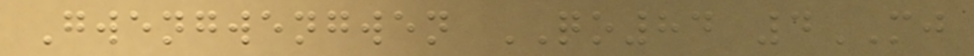Gwengwengwen QO84 4MJ
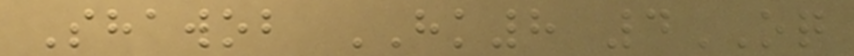Shawob HK8 4OQ
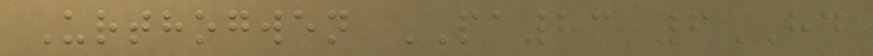Urthogwen PA83 6HD
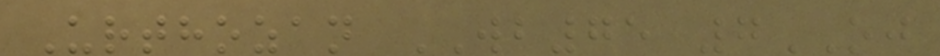Urthozan WB75 7OJ
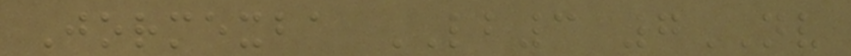Jormexba LB3 7NV
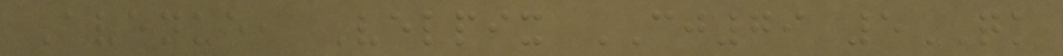Avenue, Velpix CJ79 5QK
